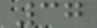37
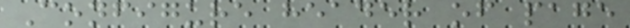Configure header of page
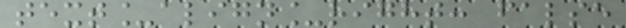text_align_right: false
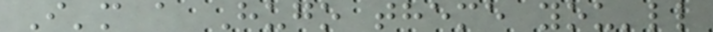I'm a Hugo theme you'll
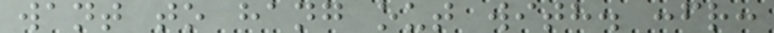want to hang out with. :fr:
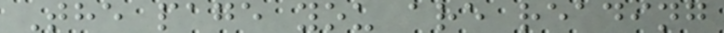The page you are reading
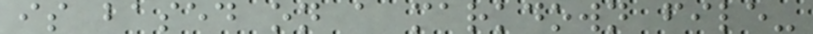is based on a markdown file-
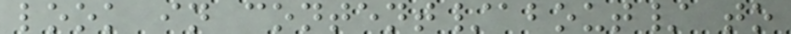look in content/about/ to
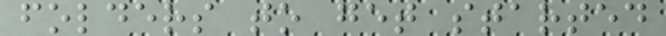folders to get started
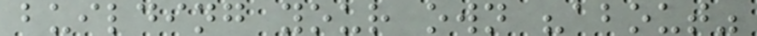building your own "about"
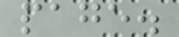page.
